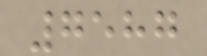7587
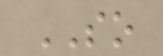SO
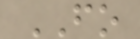FO
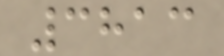3813
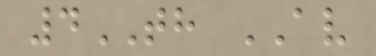4TH AV
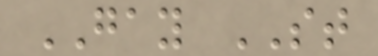GAY ST
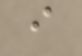i
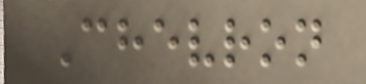Chevron
